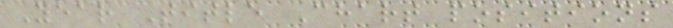Year Title Chart positions
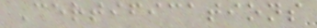Certifications
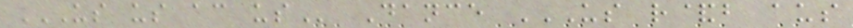US US AC US Dance US R&B AUS
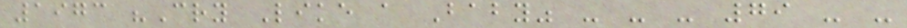1973 "Cry Like a Baby" - - - 79 - -
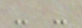- -
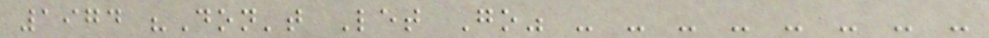1974 "Don't Let Go" - - - - - - - -
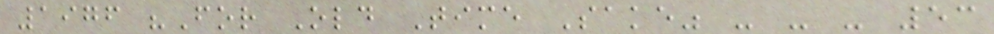1976 "For Old Time Sake" - - - 53
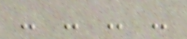- - - -
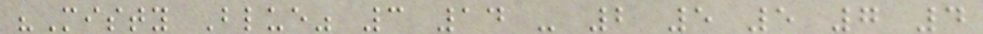"Misty Blue" 3 14 - 2 5 5 7 4
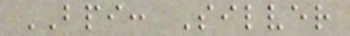BPI: Silver
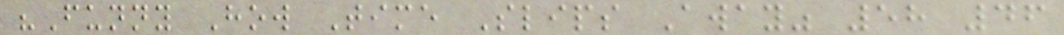"Funny How Time Slips Away" 58 46
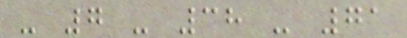- 7 - 38 - 71
